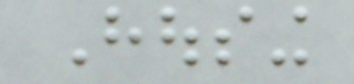Housing
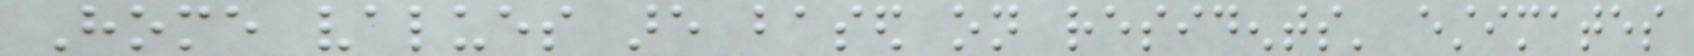Home values are based on residents' estimates
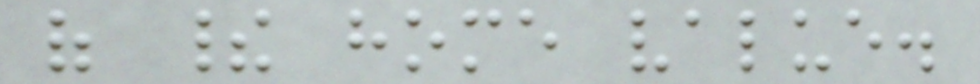of their home value.
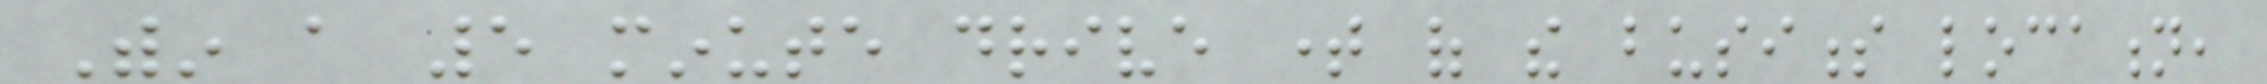Within a 5 minute drive time of the business location,
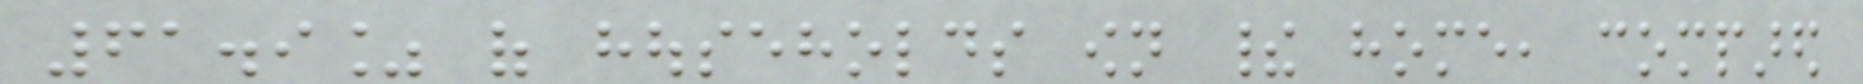61.9% of households own their home, compared
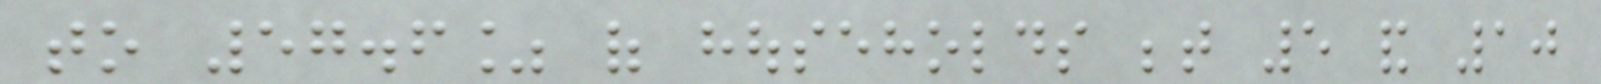to 57.6% of households between 5 and 10
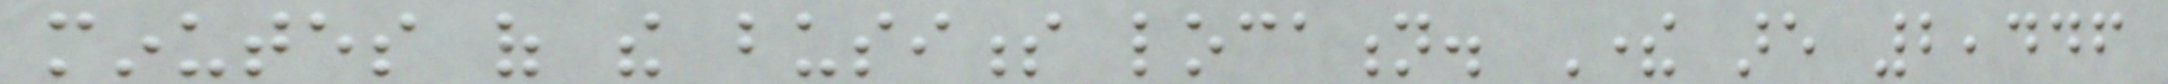minutes of the business location. There are 2,446
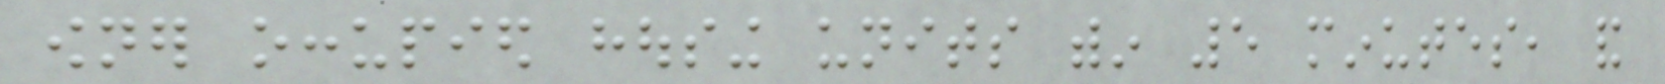owner occupied housing units within 5 minutes, and
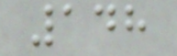148
